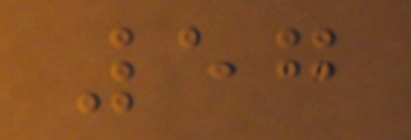57
